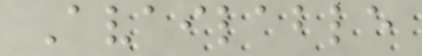Available
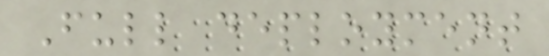Full deployment
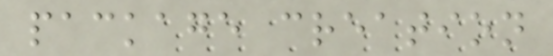package creation
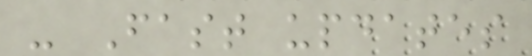- Fast updates
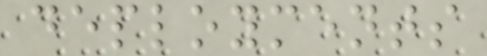deployments
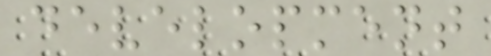development
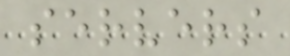servers
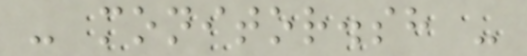- monitor.sh -
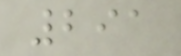291
